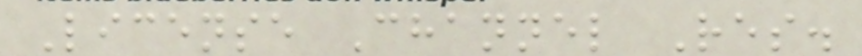License Channel Res.
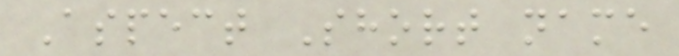Aspect Short name
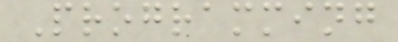Programming
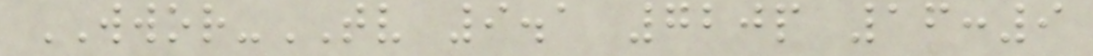WWOR-TV 9.1 720p 16:9
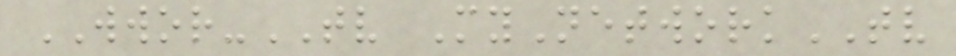WWOR-TV MyNetworkTV
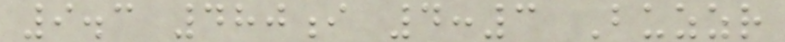9.3 480i 4:3 Buzzr
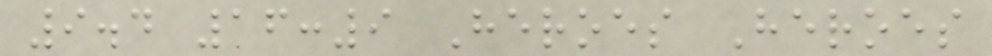9.4 16:9 Heroes Heroes
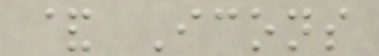& Icons
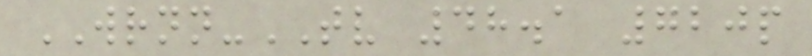WRNN-TV 48.1 720p
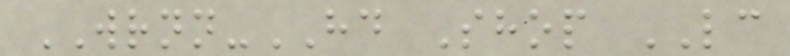WRNN-HD Shop LC
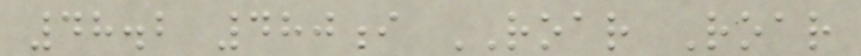48.2 480i ROAR Roar
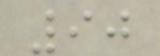90
